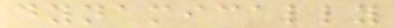dynamically
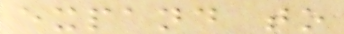expand to
